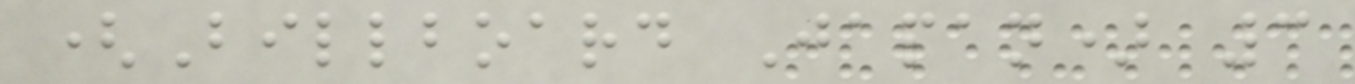(Billboard Japan) 3
